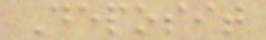Deposit
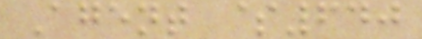Agent $640
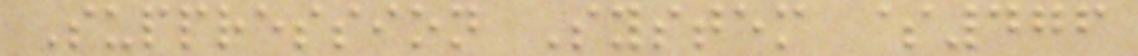Suppression System $476
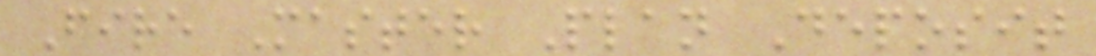Fire Master Plan Deposit
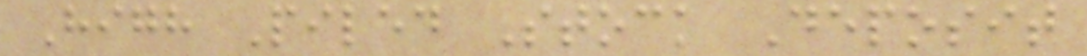High Piled Stock Deposit
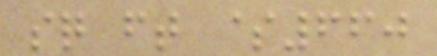sq ft $660
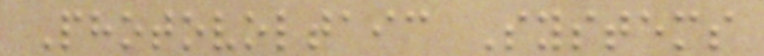Photovoltaic Systems
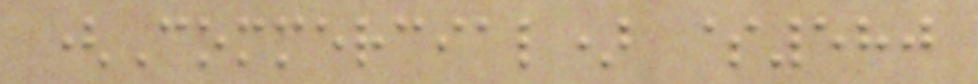(Commercial) $580
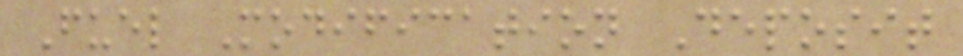Fuel Modification Deposit
